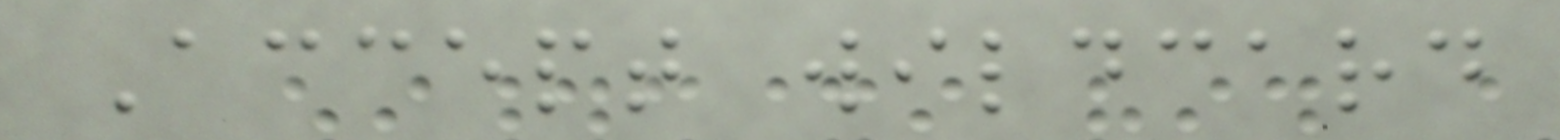Accept wildcard
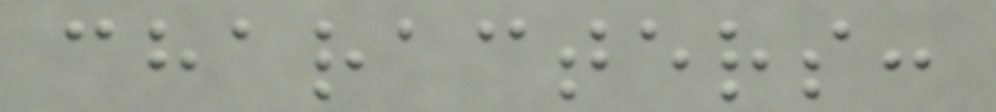characters:
